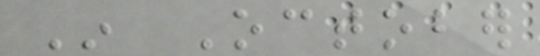In October
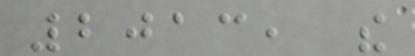2013, the
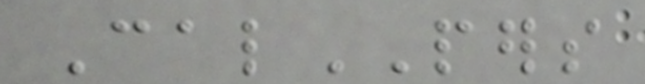CalPERS
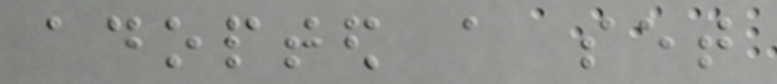adopted a set
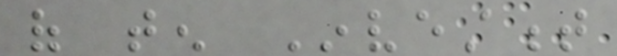of ten Investment
